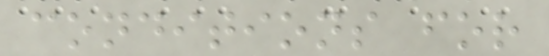conditions for
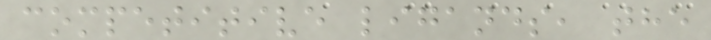competitive ligands, the
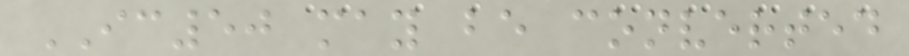IC50 may be converted
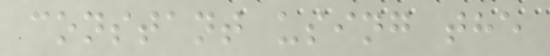constant using the
